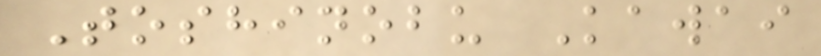Toshinobu Kawai
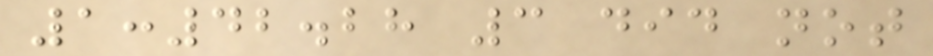1:42.28 3 did not
